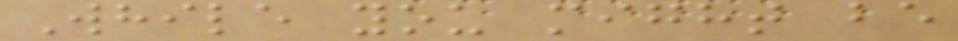While you might be
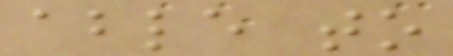able to
